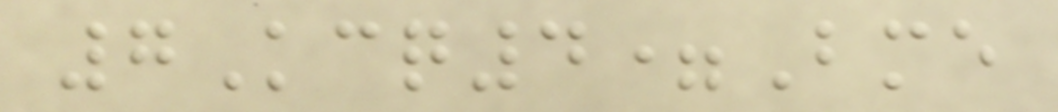7Kcq4=Bme
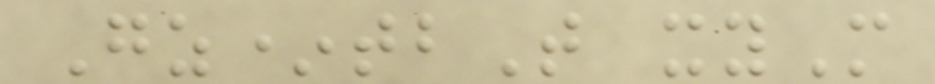Gz*tbT xyM
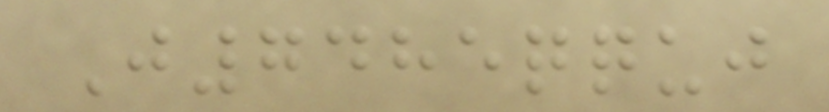J7485qquj
